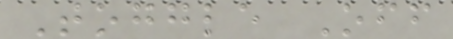Toggle Off
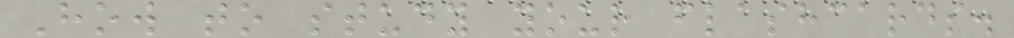How to study your flashcards.
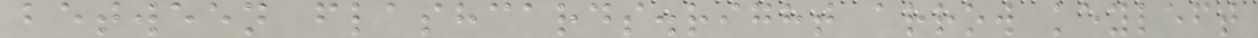between flashcards.right arrow keyleft
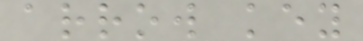arrow key
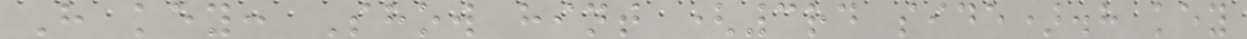H key: Show hint (3rd side).h key
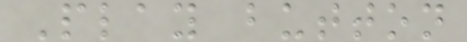Play button
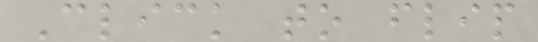Click to flip
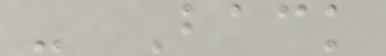- Back
